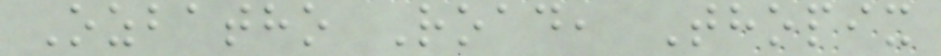Ozbatho Road, Thopix
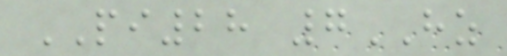PI28 7HZ
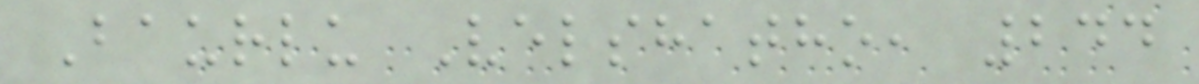Baurlu Velshatho, 244
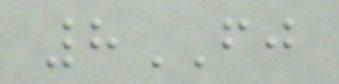8FJ
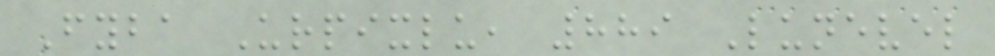Fyba Urpixlu, 889 Lunevel
